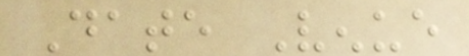Date Venue
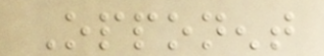Opponent
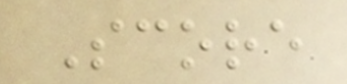Score
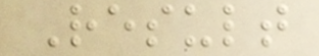Result
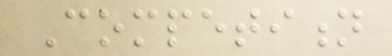Competition
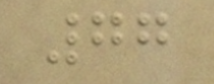77
